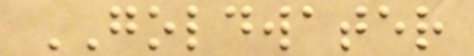GOLDWATER
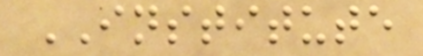INSTITUTE
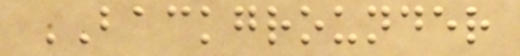BACKGROUNDER
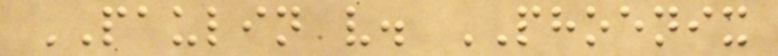PAULIN v. PHOENIX
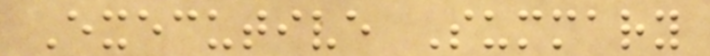Executive Summary
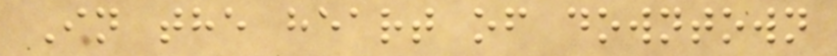In the heart of downtown
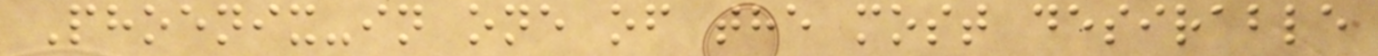Phoenix-in one of the most desirable
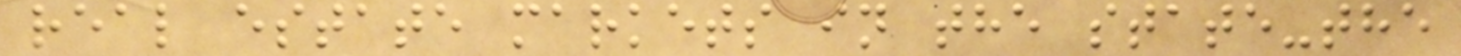real estate markets in the state-the
